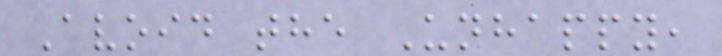Avoid the Unhappy,
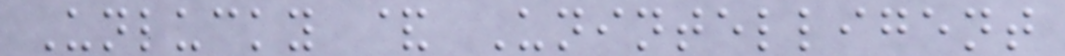Unlucky & Unintelligent
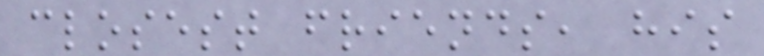closest friends, his
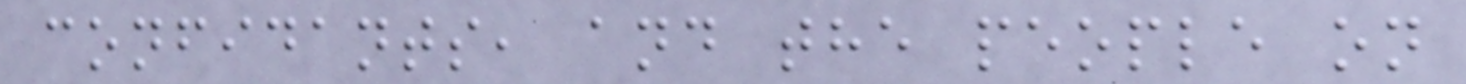confidants, and the people on
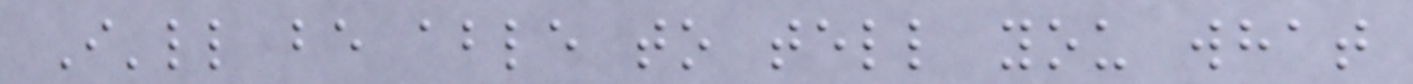I'll be able to tell you what
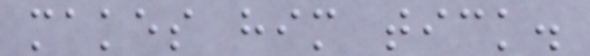makes him tick.
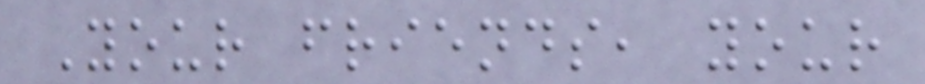Your friends, your
